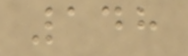148
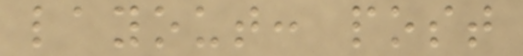layout: post
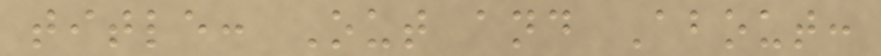title: Out and About:
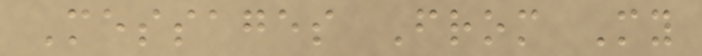Messages From My
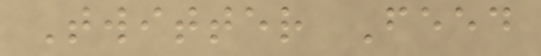Twitter Feed
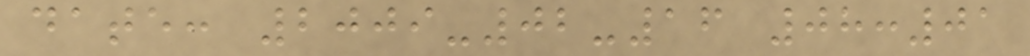date: 2009-02-16 08:01
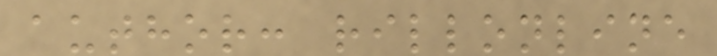author: rillonline
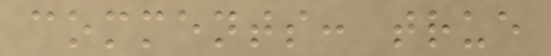comments: true
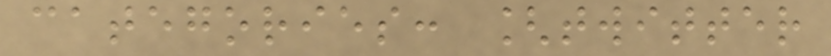categories: [twitter
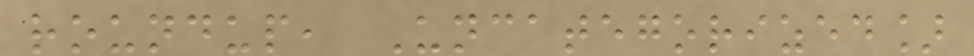roundup, Uncategorized]
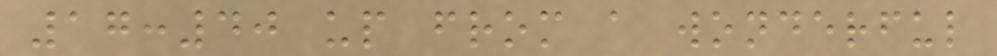17:40 up from a wonderful
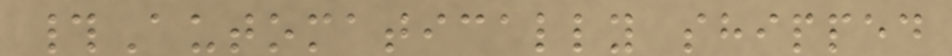#Automatically shipped
